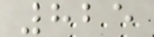825
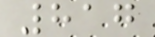817
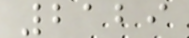2129
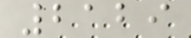2129
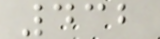432
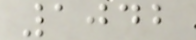1042
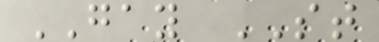GAY ST
